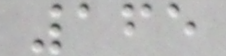165
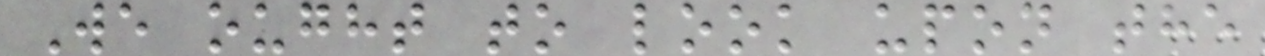We ought to look upon the
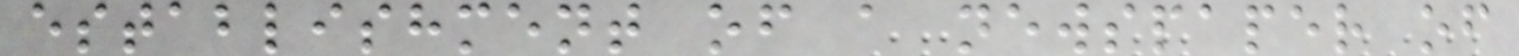establishment of a newspaper of
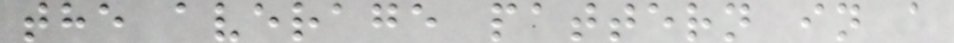the average pattern in a
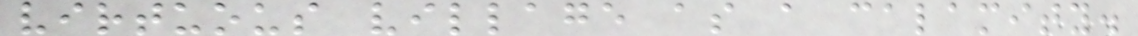virtuous village as a calamity.
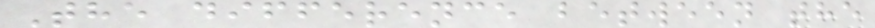The difference between the
